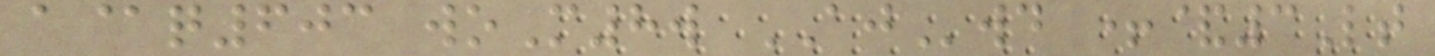a@q603 woM8w AJwd +&3Lt
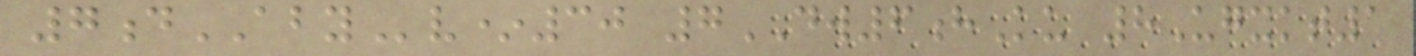7dABYv*30 7DW6hKu 8Ugxkt1
